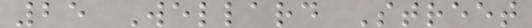25 Wellard Street
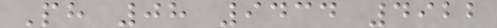Ph 08 9434 4922
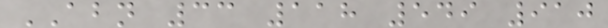ABN 33 118 549 910
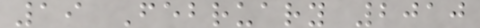19 February 2010
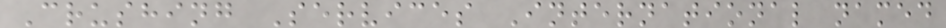Crushing Services International named
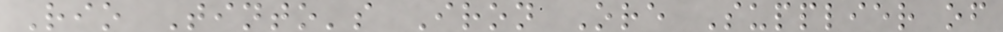Rio Tinto's Iron Ore Supplier of
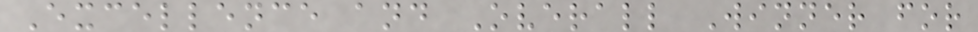Excellence and Overall Winner for
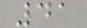41
